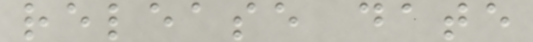release date
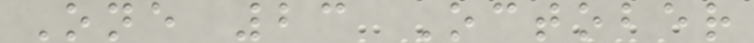One 23 October
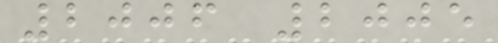2006 2005
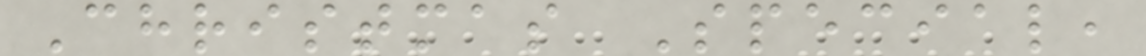Christmas Special,
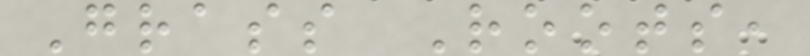Grass Roots,
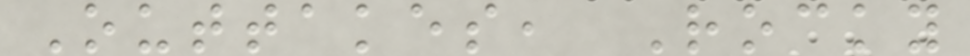Outtakes, Rocky
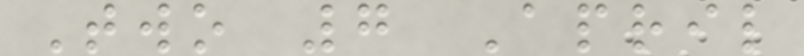Two 7 April
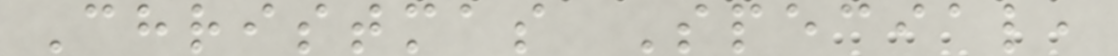Christmas Special,
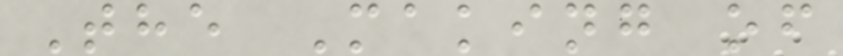The Making of
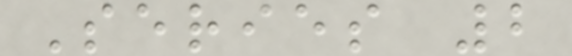Series 2
